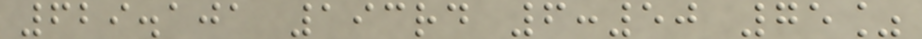629.101 193rd 6:50 75%
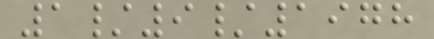1/9/1978
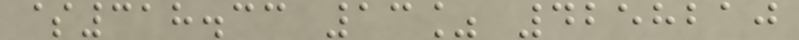$318.33 13% 4258210
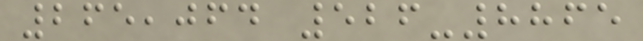265,064 526-8865
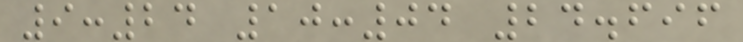9:24 10:04 24.696
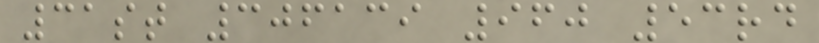31st 306139 960 53rd
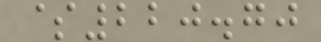$220.70
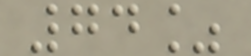74%
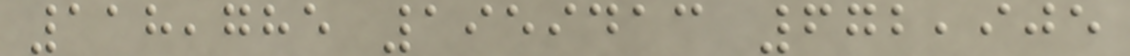118,785 1959413 672,905
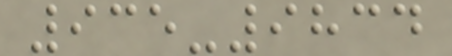935-9834
